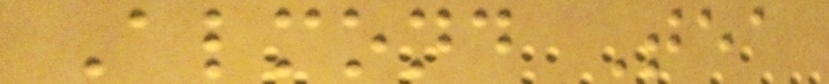Almond Tea
